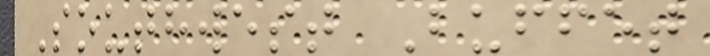Southwest Buffet
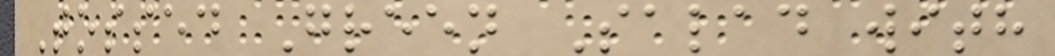Tossed Green Salad with
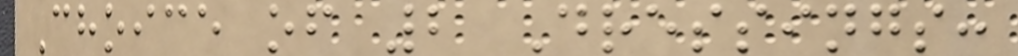Choice of 2 Dressings:
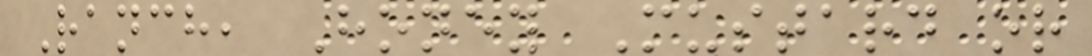Ranch, Honey Mustard or
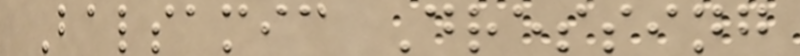Balsamic Dressing
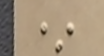*
